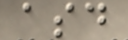asd
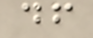df
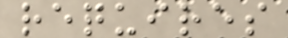requires
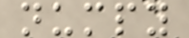numpy
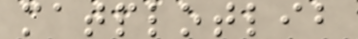matplotlib
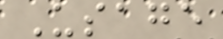Usage
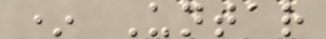* Untar
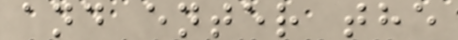and enter the
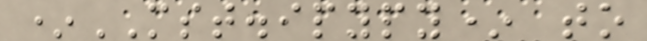*MST.ipypy* to
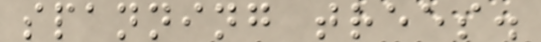spanning trees.
